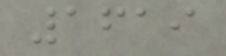1619
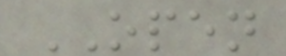OPEN
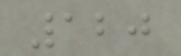120
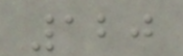120
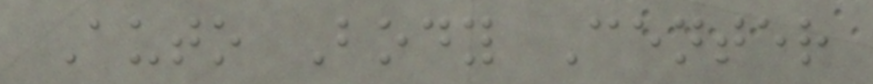Auto Body Center
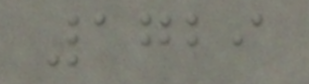1729
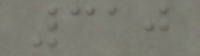310
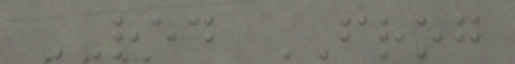RED FROG
